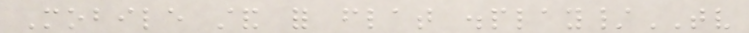Mobile stand for flat display/TV
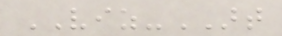VIZ-ART
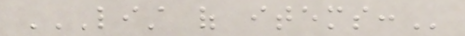LIST OF ITEMS:
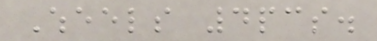Wheels 4pcs.
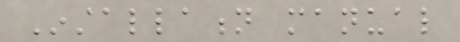Installation manual
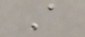A
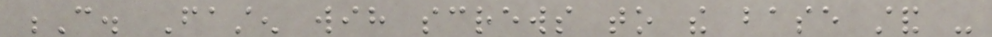C. Fasten wih screws to the base stand -
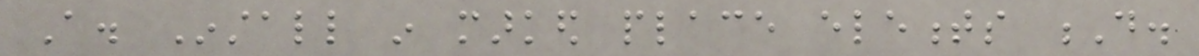A. Install in marked place elements D.
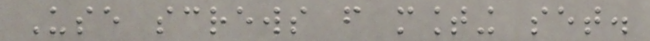Use screws from mounting set.
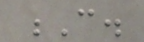C.
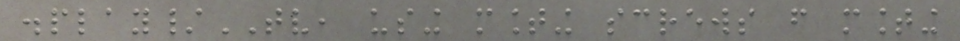display/TV, using mounting screws from mounting
